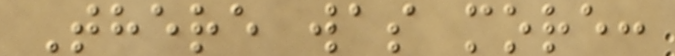There was more:
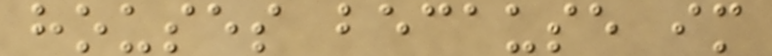houses because im
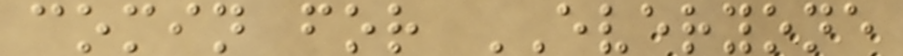comin for EVERYONE
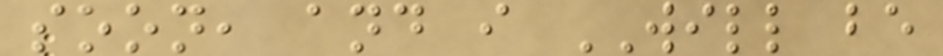soon, and i WILL be
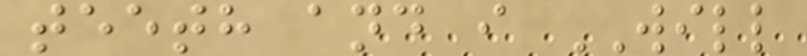teeth and i WILL
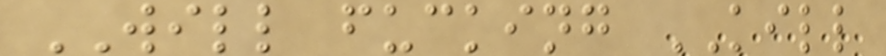WILL fucking KILL
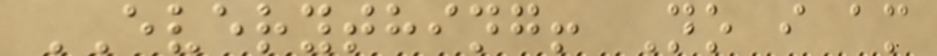EVERYTHING! No i am
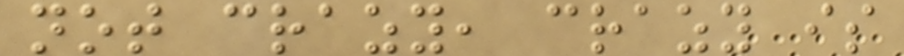not crazy, crazy is
